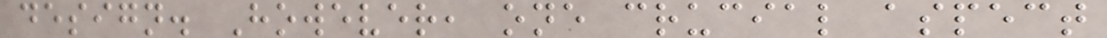design. However, one crucial aspect
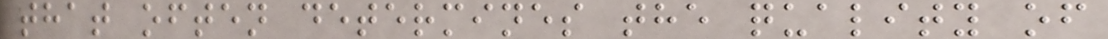that often determines the quality of
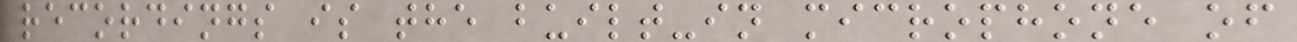recordings is the built-in microphone of
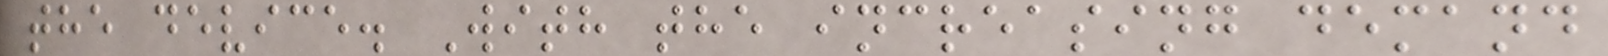the device. With the increasing demand
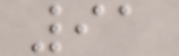91
